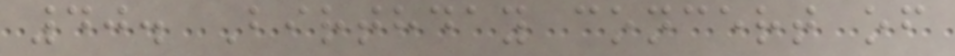40. Birthday concert of
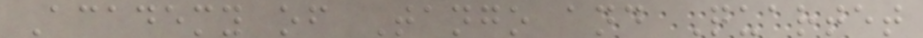Academy of Tango and Quartet
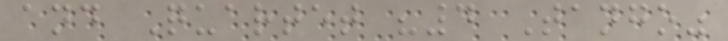and Quartet "4 Tango"
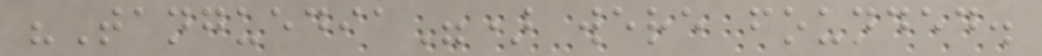"Tanguedia") were founded.
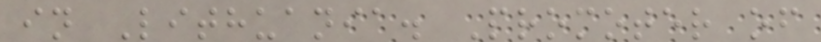in Lithuania. Promoter of
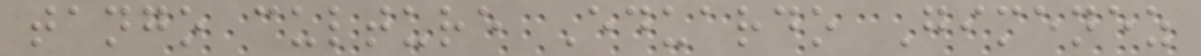tango culture Eduardo Gimenez
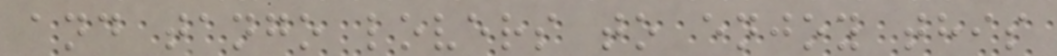and tango lovers to enjoy this
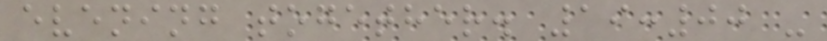evening together. 19:00 -
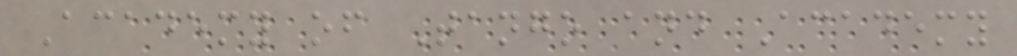Academy of Tango and Academy
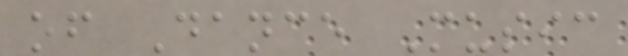of Dance Music
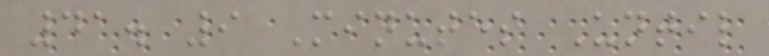41. 9 Minutes Until
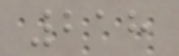218
